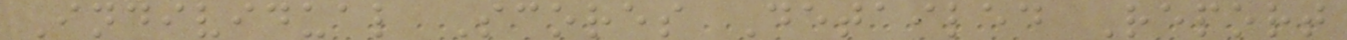Individual Scores Detailed Report
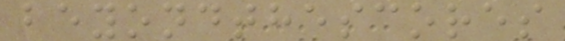beyondthescores
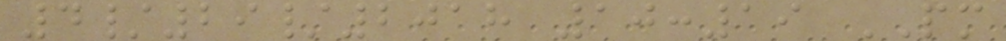4/29/2018 10:19 PM
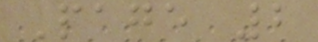Page 2
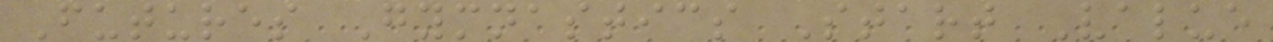Futures Gymnastics Start Value
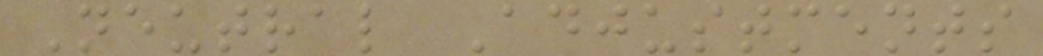Neutral Adjustments
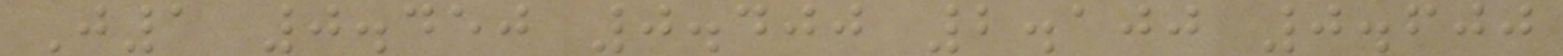J1 0.450 0.400 2.100 0.600
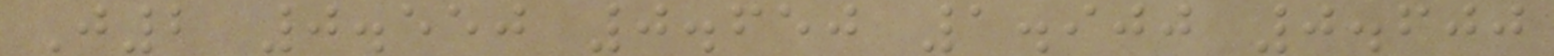J2 0.550 0.650 1.900 0.600
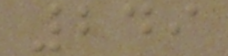249
